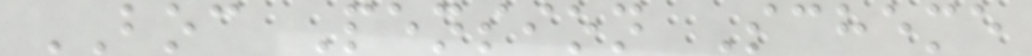BOC Pension Scheme
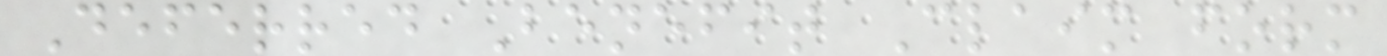Deferred Benefit Claim form
